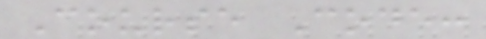Course Code:
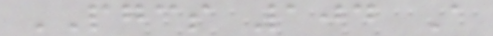PGCS 104 A
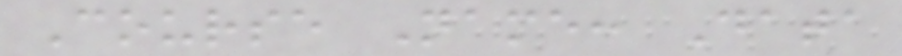Course Name: Data
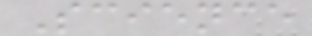Science
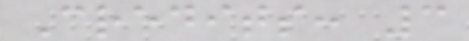Credits: 3
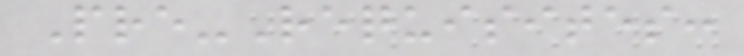Pre-Requisites:
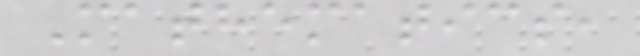Mathematics,
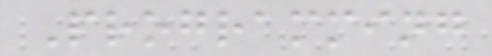Programming
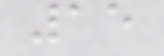15
